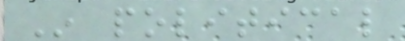In political
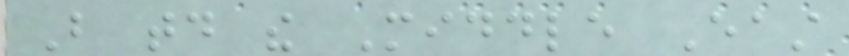But today the Middle East
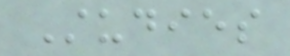Studies
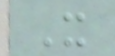It
